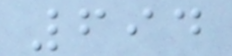694
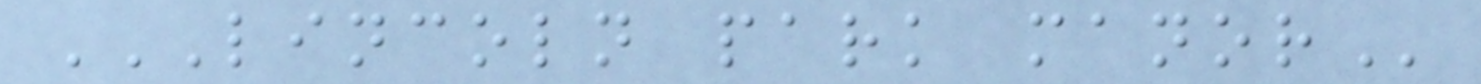LINCOLN PARK MANOR
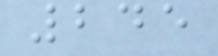245
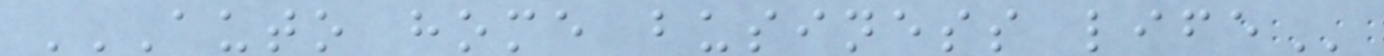AUTO HOME BUSINESS LIFE
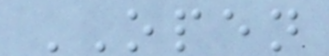OPEN
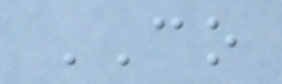CO
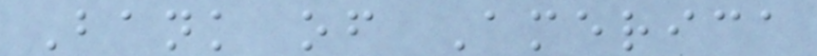Bank of America
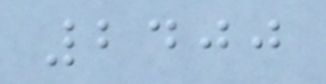2400
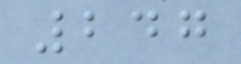247
